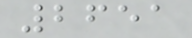2651
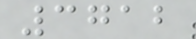3712
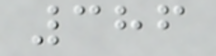386
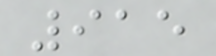915
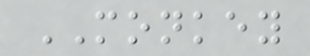MONKEY
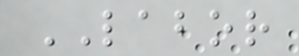LABOR
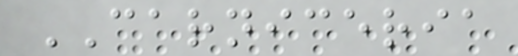CARNICERIA
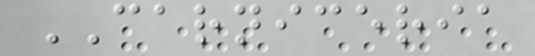CARNICERIA
